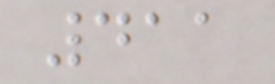411
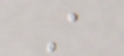A
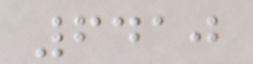6410
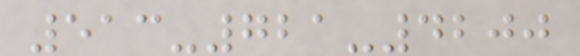513-721-4200
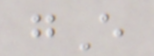gE
